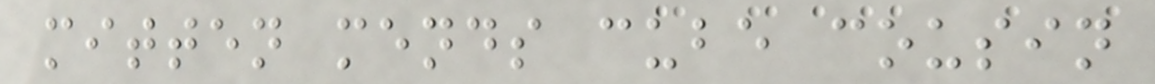mitten mends cube cousin
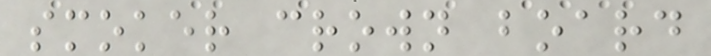smoker crown board
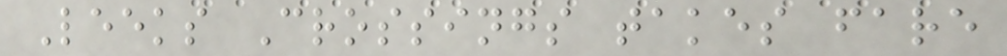Leeks Crossings takes fare
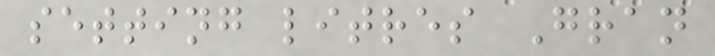setting litres Gran
